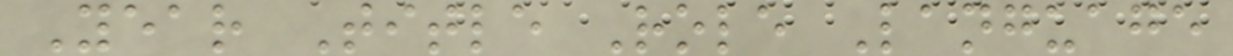Year Title Role Language
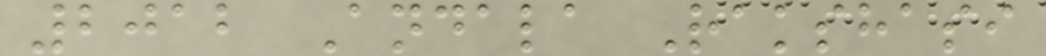2012 Andala Rakshasi
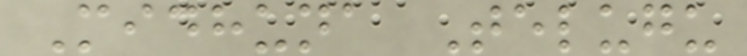Midhuna Telugu
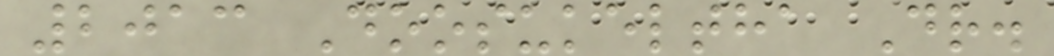2013 Doosukeltha Dr.
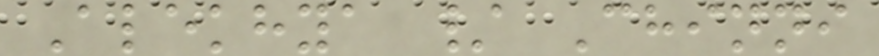Alekhya / Chinni
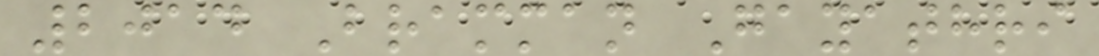2014 Bramman Gayathri
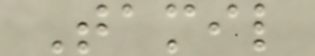Tamil
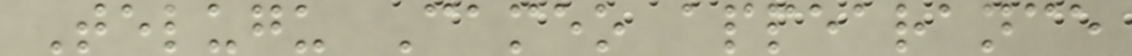Telugu Cameo appearance
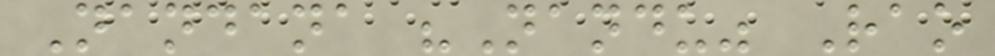Nandana "Nandu" Rao
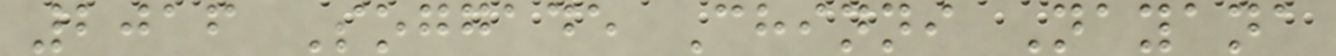2016 Soggade Chinni Nayana
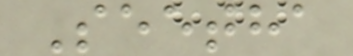Seetha
